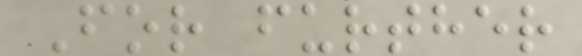For further
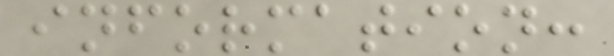information:
